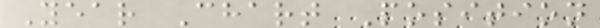Year Chart Position
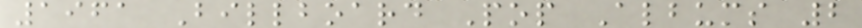1961 Billboard Pop Albums 2
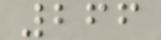266
